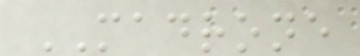MADRONE
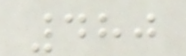480
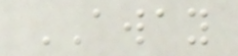AWAY
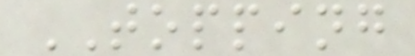TOPPING
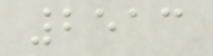2513
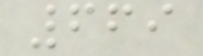669
